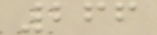266
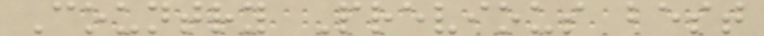Country Previous best
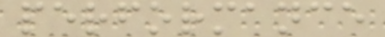performance
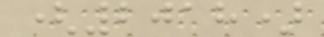(2018)
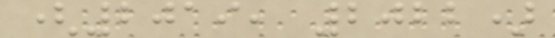(2019, 2022)
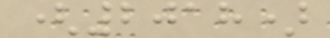(2018)
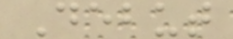Debut
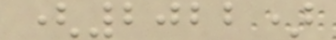(2022)
